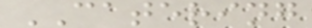CATERING
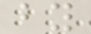by
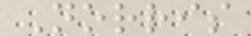Norris
